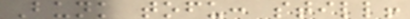Bunk tofu: still!
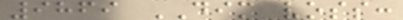9869 DIM voss:
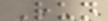Run
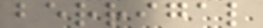berrigal
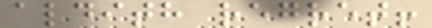aldith regret!
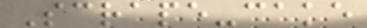Scrape-cake
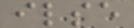ilse
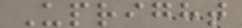Upright
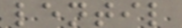lentil
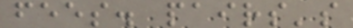fees. pairs's
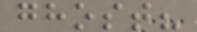ghost?
